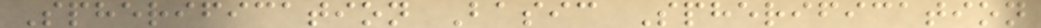Spherification Basic Spherification
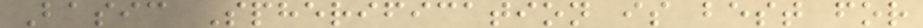Basic Spherification is best for
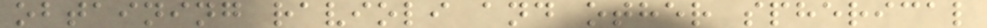obtaining ravioli and other spherical
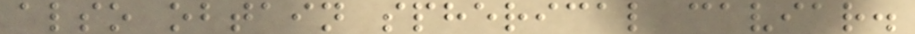also obtain spherical caviar.
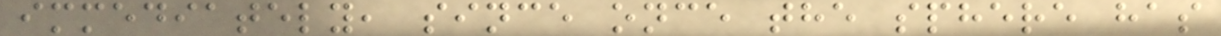immediately, since once the sphere has
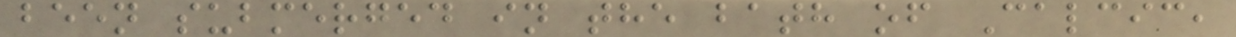been submerged in the bath of Calcic,
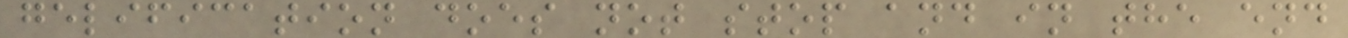gelification does not stop and in the end
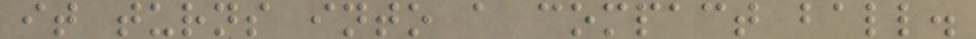it turns into a compact ball.
